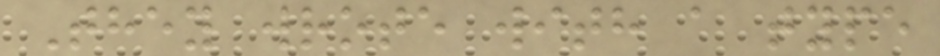They wrote with a type
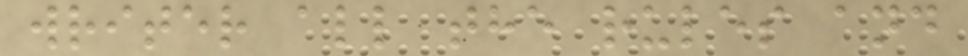writer all the rules and
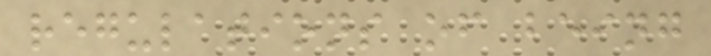regulations of being
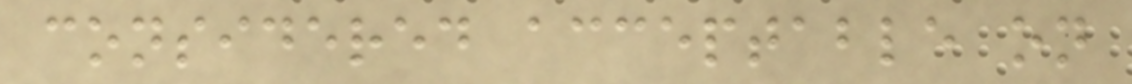considered acceptable on
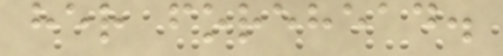her forehead.
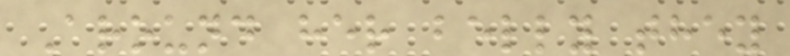Around her belly they
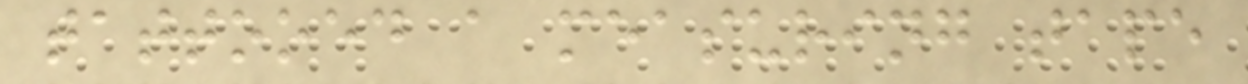tattooed a measuring tape
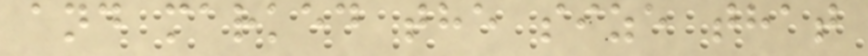and marked the size that
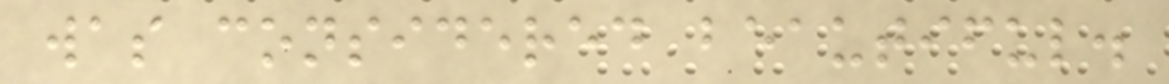was considered beautiful.
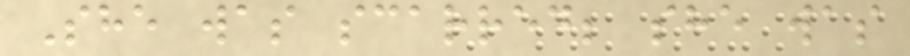She was scarred; she was
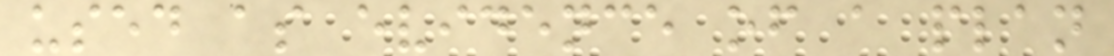used as evidence of a plan
